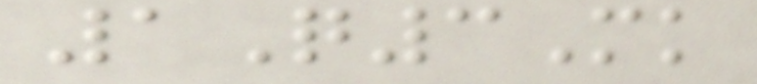1Q3Mk
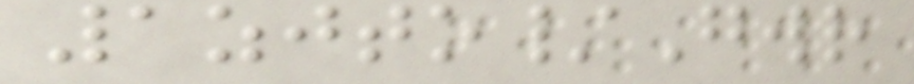1zjto/Gwr
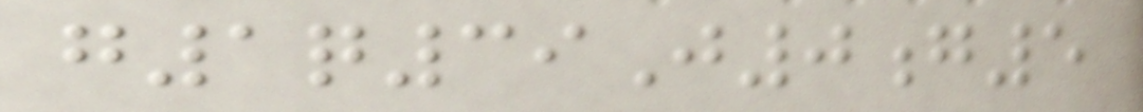g1q39J0g5
